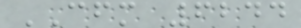CFM 6244
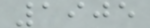1905
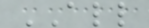ALL
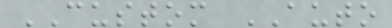CUSTOM AUTO
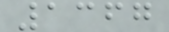1367
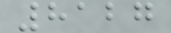8127
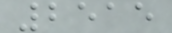2515
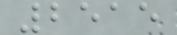2515
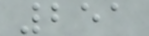251
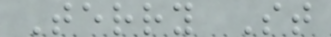Terry St
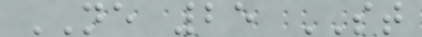NE 25 ST
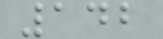142
